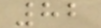82
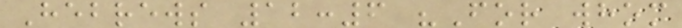Hebrews 12:6 "For whom
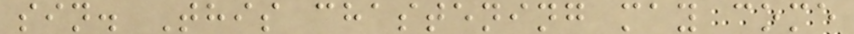sin. This chastening may come
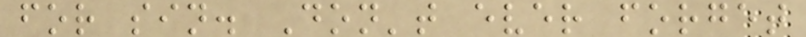for sin. Don't ever forget
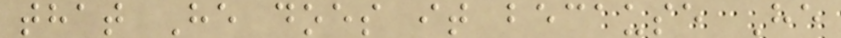that He does it because He
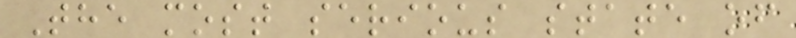The most serious state of
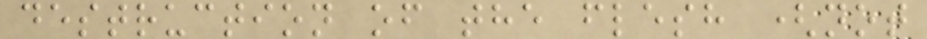destruction of the flesh (not
